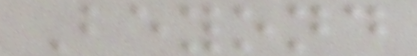Beyond
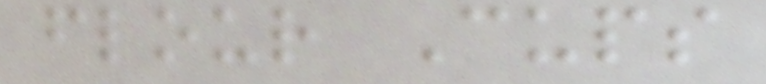flour Cups
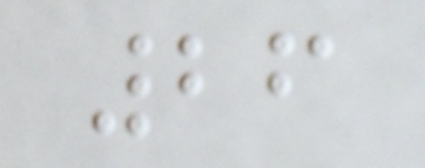26
